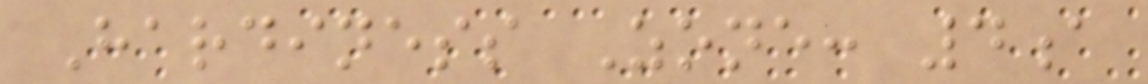Hardiness Zone: 4a
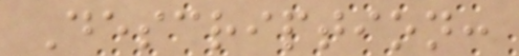Description:
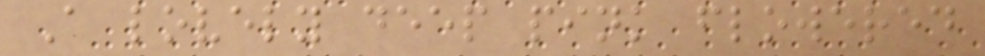A lovely deep pink flowered
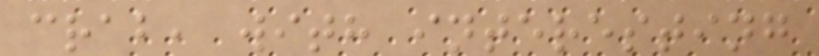crab, with interesting
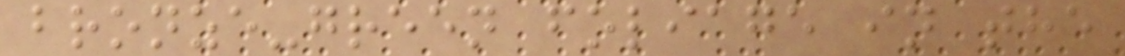bronze-green foliage in the
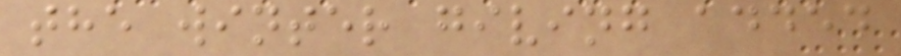the winter giving added
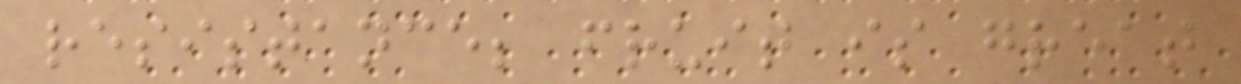resistance; fruit is great
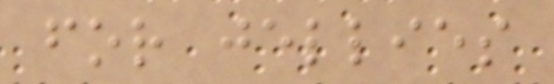for jellies
